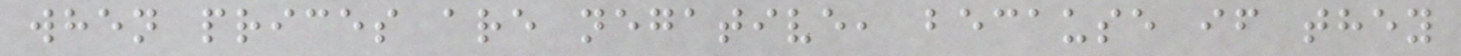when prices are negative, because if they
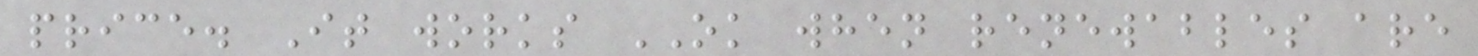price. It works OK when renewables are
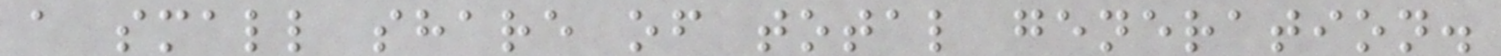a small share of total generation.
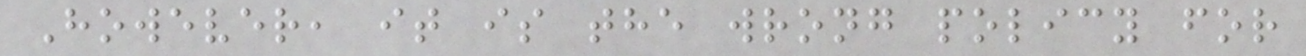However, it is the wrong policy for
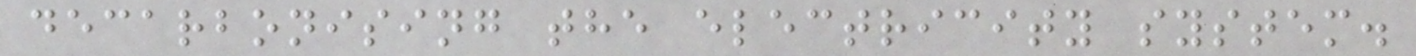decarbonising the electricity system.
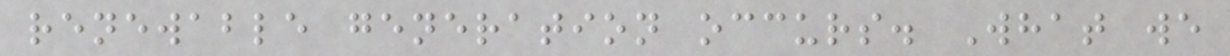renewable generation occurs. What we
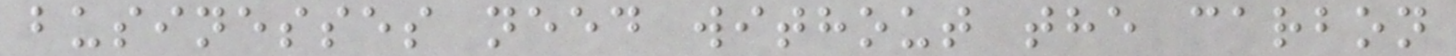businesses need without the carbon
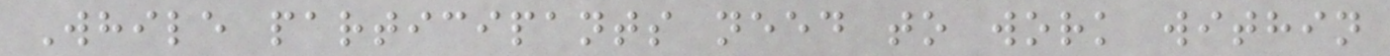While participants need to work within
